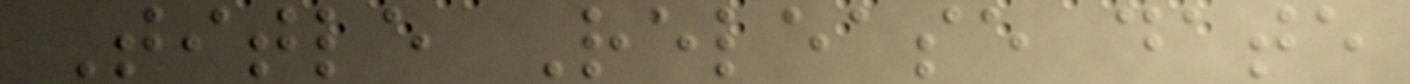Title Release date
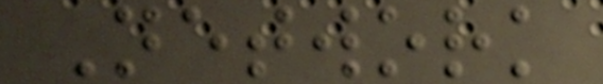Network
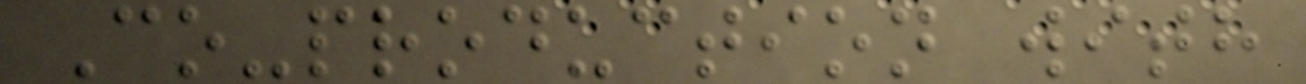Co-production with
